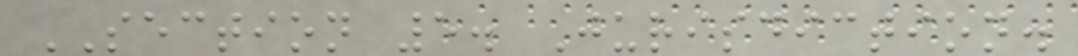SECTION 5. Jurisdiction.
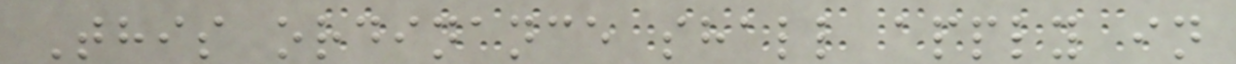This ordinance shall apply in
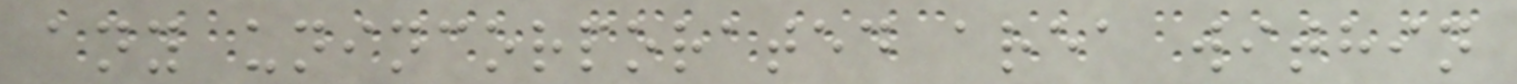any unincorporated area within
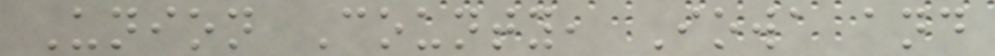Union County, Iowa and
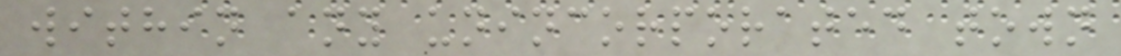within any unincorporated town
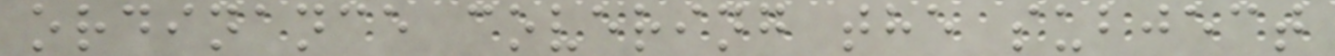ordinance covering the subject
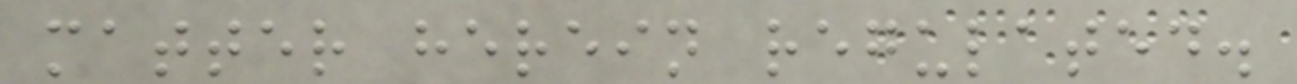matter herein regulated.
